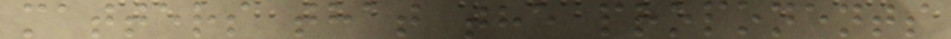matters that the proponents
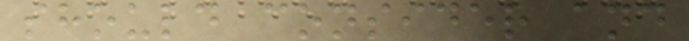should consider and
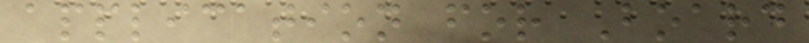application for Board
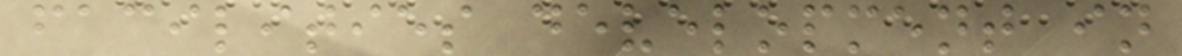facilities development in
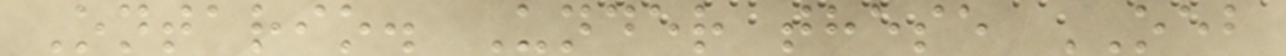Ontario. Under these OEB
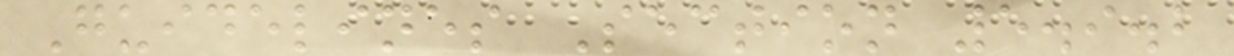Guidelines Section 5.9.2
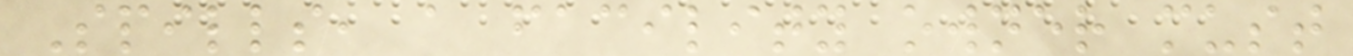Spills, a facility owner must
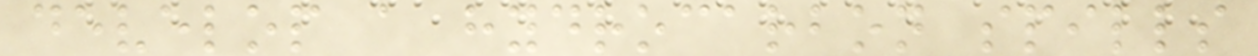develop a hydrocarbon spills
